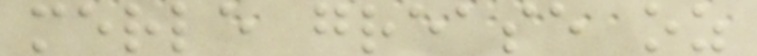merle grease oz
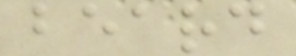beard
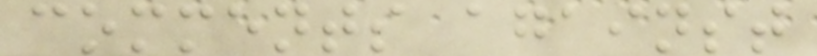comments against
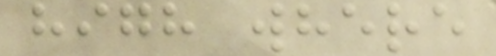high where
